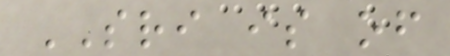SRI is of
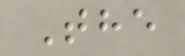The
